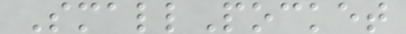SmallPocket
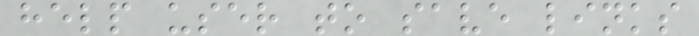help user to save links
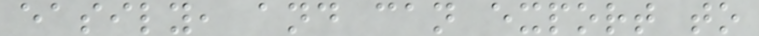easily, and can export to
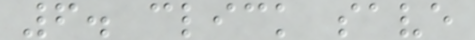6. click save
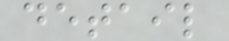detail
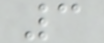3
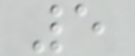5
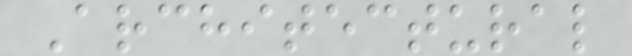Architectural
